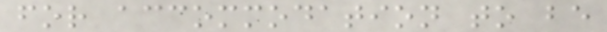for accommodation to be
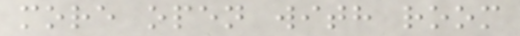more open with room
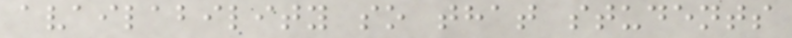availability so that students
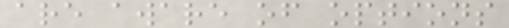are aware of options
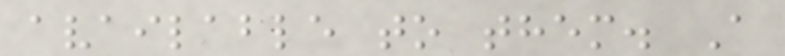available to them. A
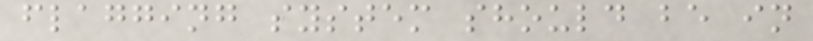flagging system should be in
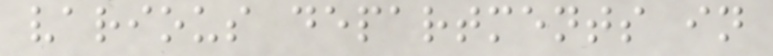various departments in
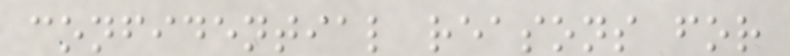confidential reasons for
